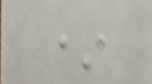*
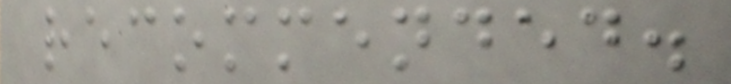recommended.
